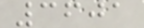3601
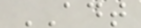ADT
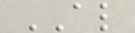AL
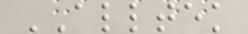ALLTEK
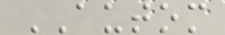AUTOM
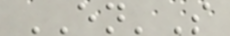EN'S
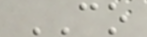CO
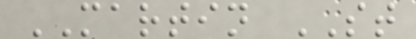MARTIN ST
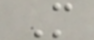M
